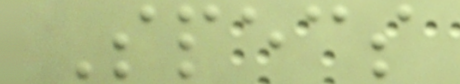Specs
